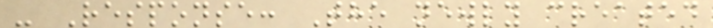- Response: The newly created
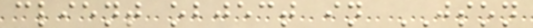client object in JSON
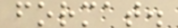format.
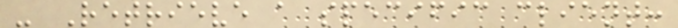- Retrieve a specific client:
